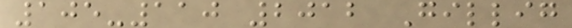105-110 2012 Gillig
